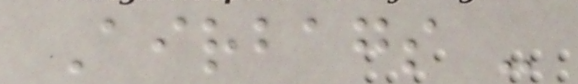Airbags -
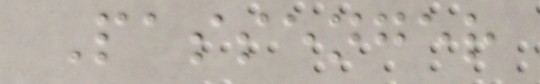Passenger
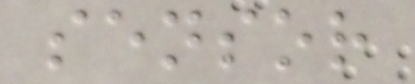sensor
